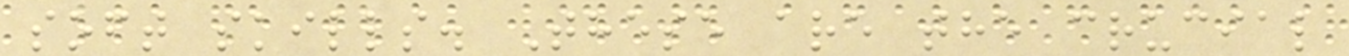soft skills. These are the crucial
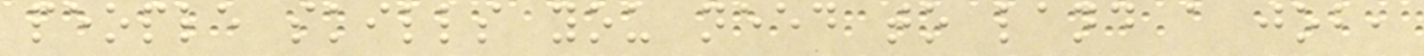people skills you need to land a job,
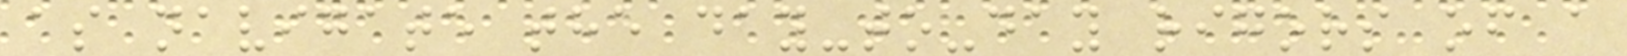as navigate the day-to-day rigors of a
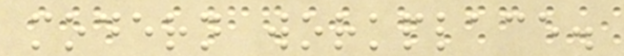modern workplace.
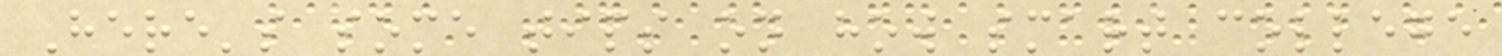Here's some tips on how smart college
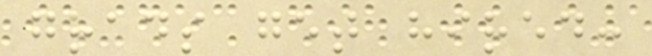grads get hired:
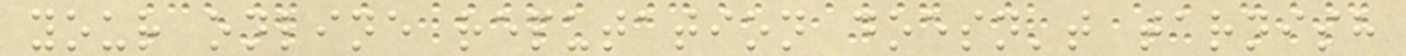your online reputation doesn't tarnish
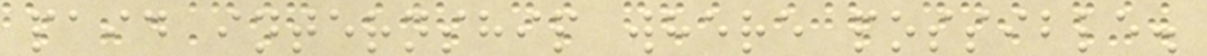paid internship where possible.
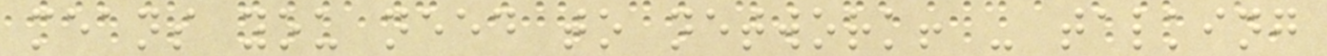means you need to network! - talking
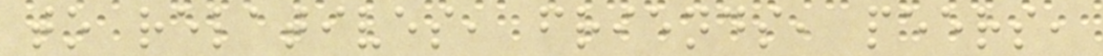to relatives, friends, peers,
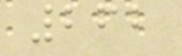262
